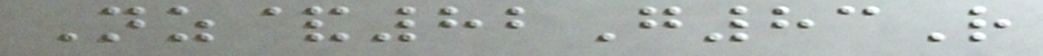Nz&82G83R
